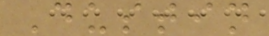Dustin
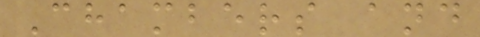Chambers and
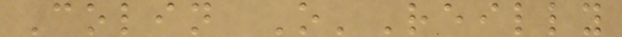Colin O'Reilly
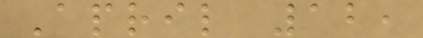April 12,
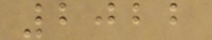2022
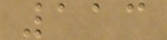113
